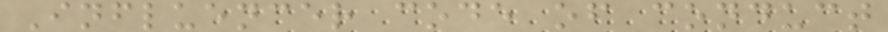Influencer code of conduct
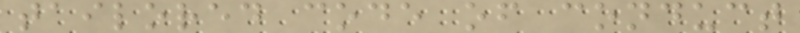tailored code of conduct
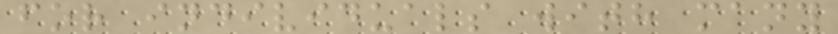for individuals with many
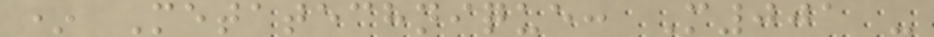* Metatechnique: M001 -
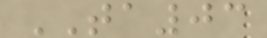TA03
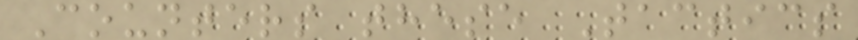Counters these Tactics
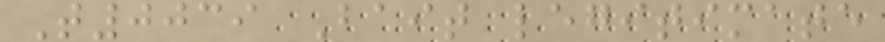T0039 Bait legitimate
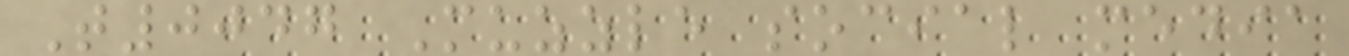T0047 Muzzle social media
